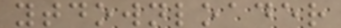ytdownloader
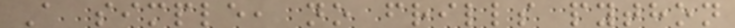A simple, no frills python
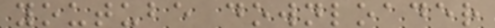youtube downloader
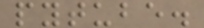pytube.
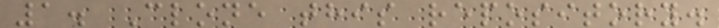1. Clone this repository.
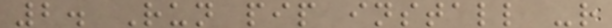2. Run pip install -r
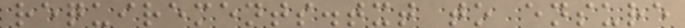requirements.txt to ensure
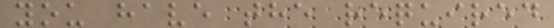you have the required
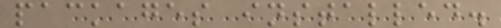packages installed.
